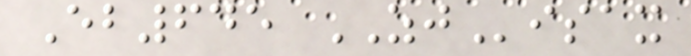Eb645 ZJisax
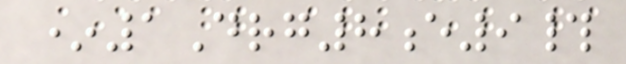*1Drg8e9#
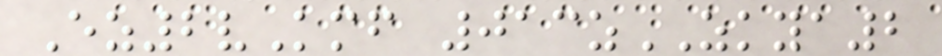Ez2vKmf 013zZKYA2
